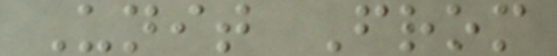Unit From
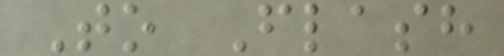To Flash
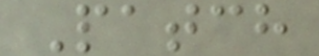Patch
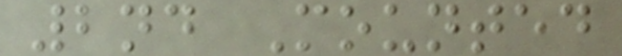2nd Mounted
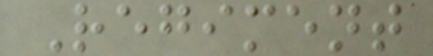Regiment
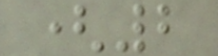(2
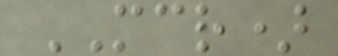MCR)
